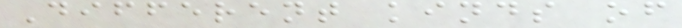Different kinds of
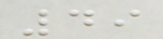49
